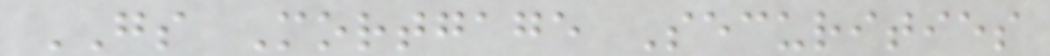GS Mortgage Securities
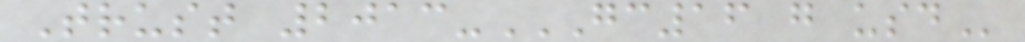Trust 2013-GC16 G USD
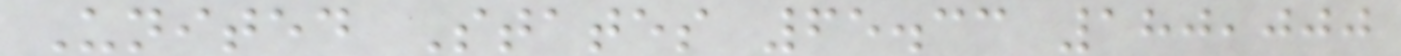United States 65.33 180,000
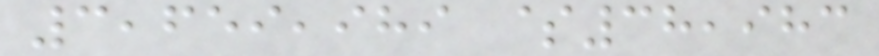3,659,989 $38,983
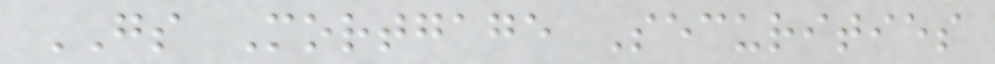GS Mortgage Securities
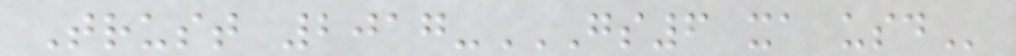Trust 2017-GS6 XA USD
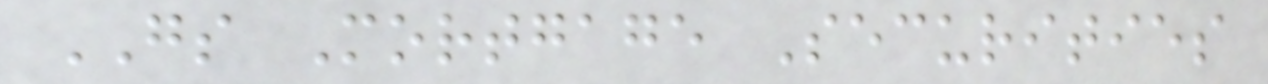GS Mortgage Securities
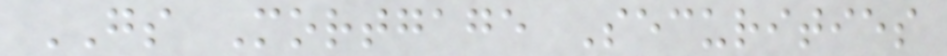GS Mortgage Securities
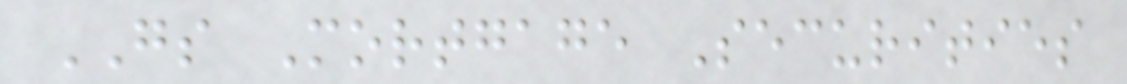GS Mortgage Securities
